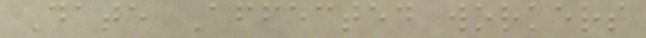Date Affected workers
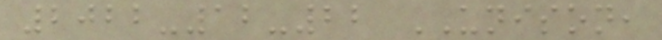2022-12-22 UNISON,
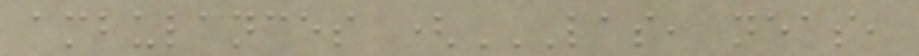ambulances (LAS, NEAS,
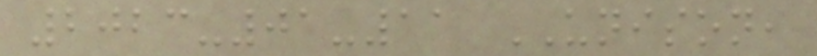2023-01-11 UNISON,
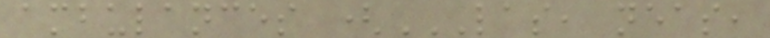ambulances (LAS, NEAS,
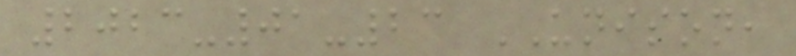2023-01-23 UNISON,
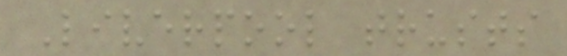Liverpool trusts
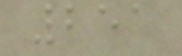251
